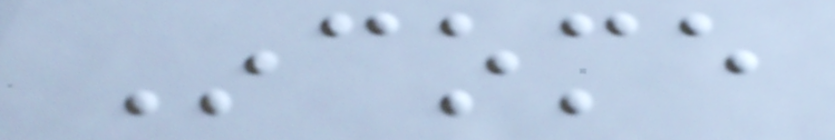Income
